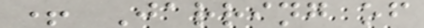+ Jarring of
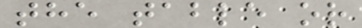the table or
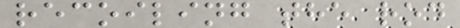recoiling the rod
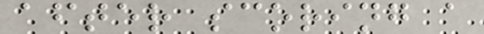after scoring a
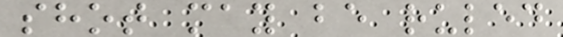shot may be ruled
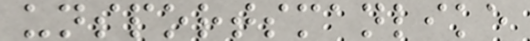unsportsmanlike
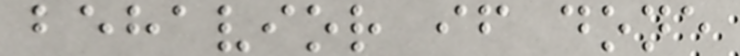behavior if done
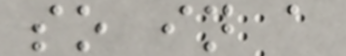so in a
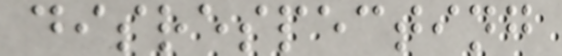disrespecting
